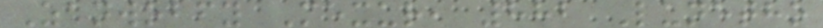Zanwobfy Mexur, 882 Lunetho
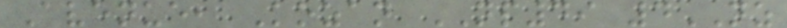Avenue, Kozan NP49 4NZ
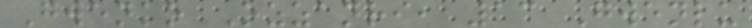Gwenko Ozzanri, 13 Gwenlu
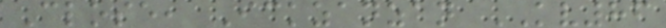Close, Ickzanzan KV86
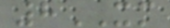8XM
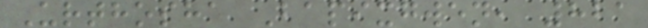Urthosha Bapixgwen, 821
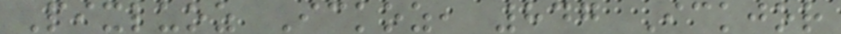Pixluoz Ickoz, 847 Ickjor
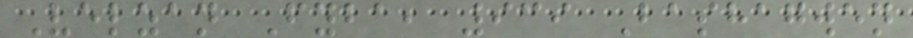Velzan Fyba, 939 Bashagwen
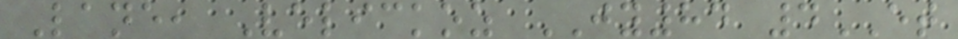Lane, Velickoz JY84 4ET
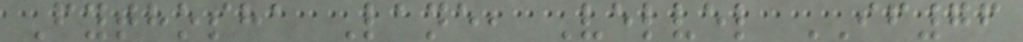Fythosha Lane, Velvel IF76
